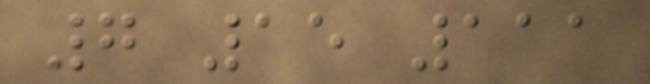7 15 111
